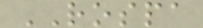ROSPA
